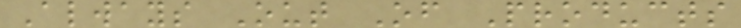Always Out Of Products
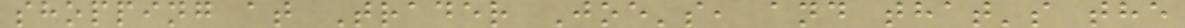shopping at Trader Joe's, and that's the
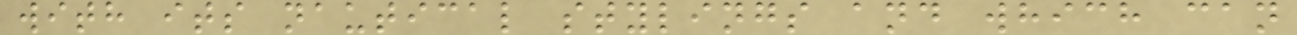with its nautical stylings and which can
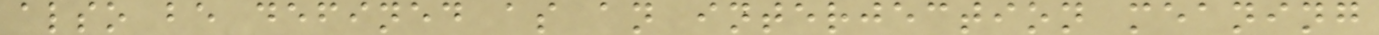also be defined as an interjection meaning
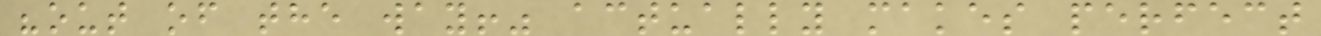"out of the way!" actually makes perfect
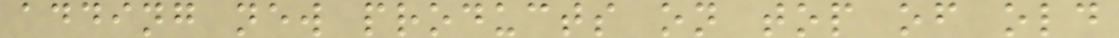adding new products on top of old
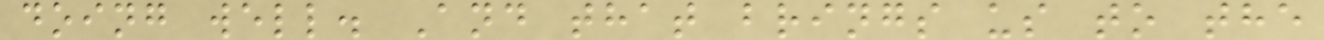doing well. And that brings us to the
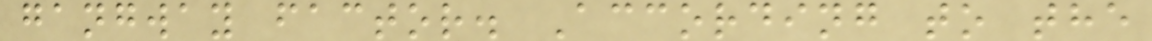gangway factor. According to the
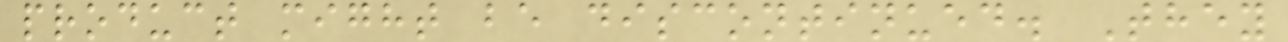product might be discontinued. They
